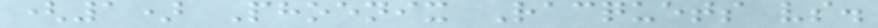(1) Phoenix Racquets vs.
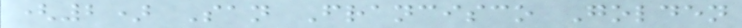(2) San Francisco Golden
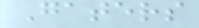Gaters
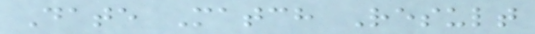Date Match Result
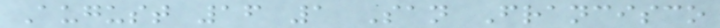August 16 1 San Francisco
